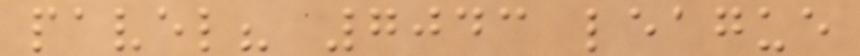pavel? 7043 league
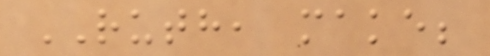RUTH, make;
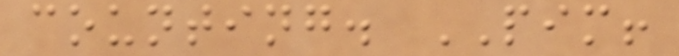counting. PIM!
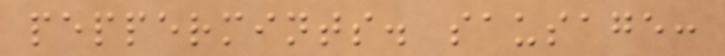peppermints. sausage:
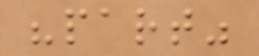"part"
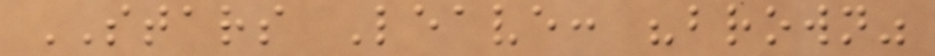STARS Leave: "brown"
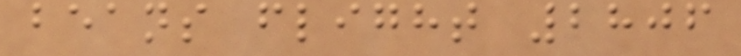beans flight 2806
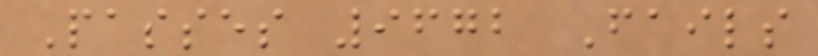Passes 9672 Fails
